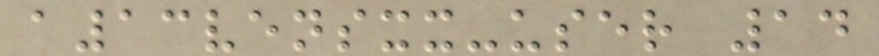a13vensxx-user 14
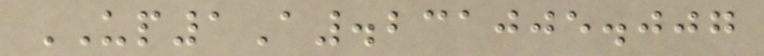UP1A.231005.007
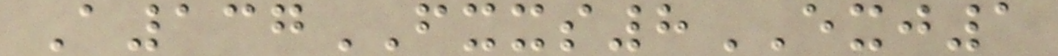A137FXXS8EXJ1
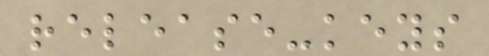release-keys
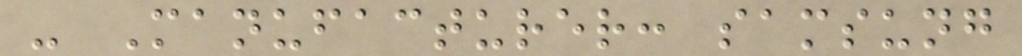- Manufacturer: samsung
